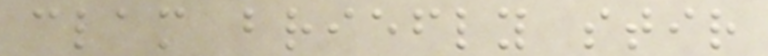clam briefly stir
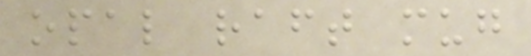opal raft mug
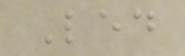Led
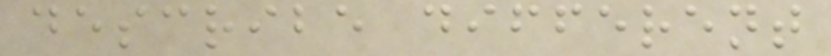describe different
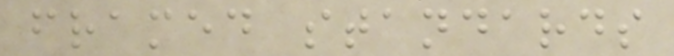framed standards
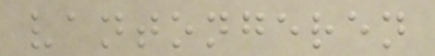vantongeren
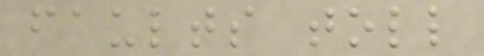faults toll
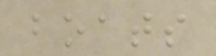boats
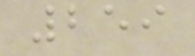259
